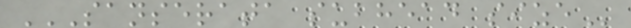SANSERATA SUBHEAD SIZE
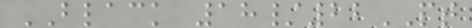BLACK 18/22PT
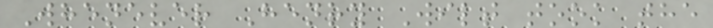Whenever Henry Wilt took the
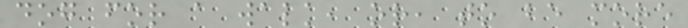dog for a walk, or, to be more
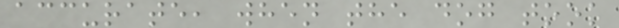accurate, when the dog took
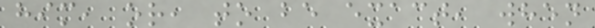him, or, to be exact, when
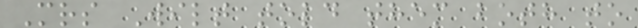Mrs Wilt told them both to
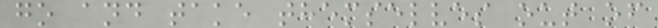go and take themselves out of
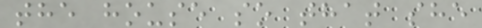the house so that she
